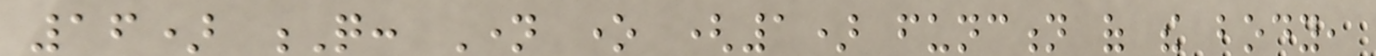16) Q: Name one (1) function of the body,
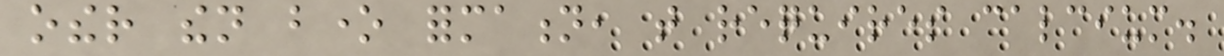other then bone formation, that requires calcium.
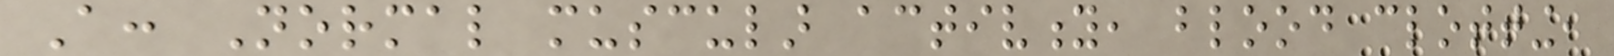A: Normal muscular activity, blood clotting,
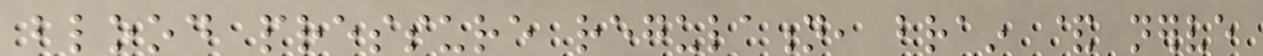blood pressure regulation, brain & nerve
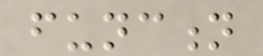function
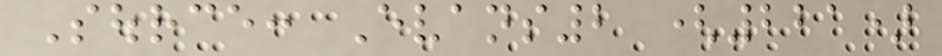Source: Evans2 (221)
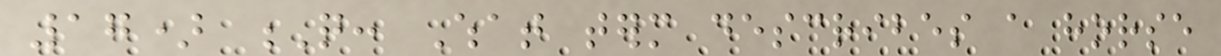17) Q: What term describes a horse
